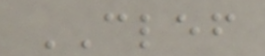CLEF
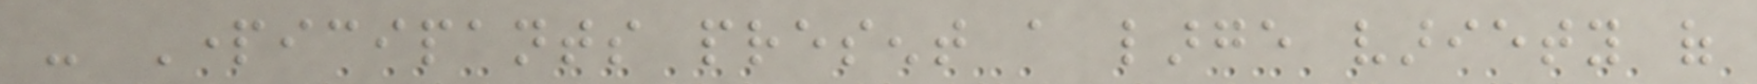- Participants present a large variety of
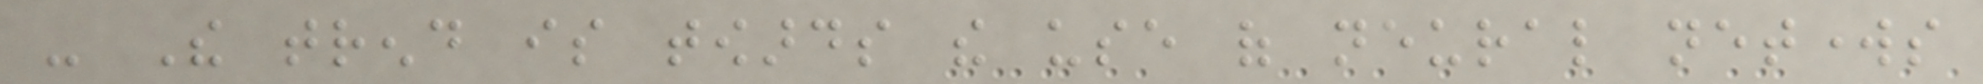- The trend is towards the use of neural networks
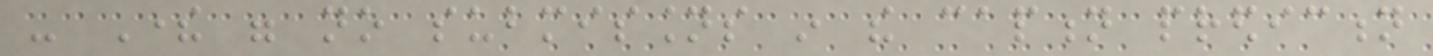- There were no submissions in the caption prediction
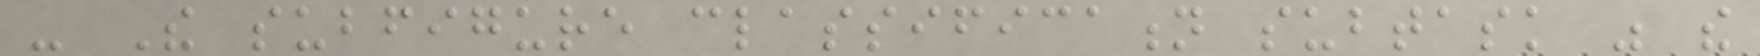- The subfigure classification subtask was the
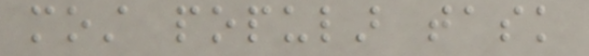most popular task
